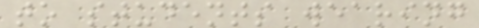to students wearing
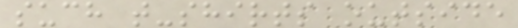such t-shirts outside
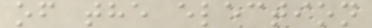of the election
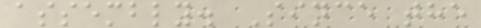assembly. Since the
